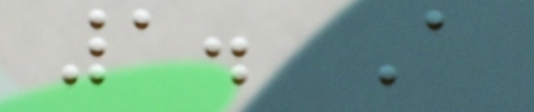1. A
